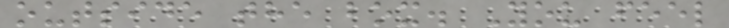outside the box. You feel
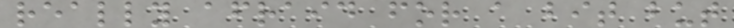really afraid for a bit but
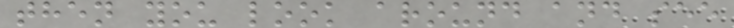then you look around and see
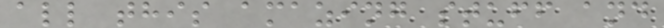all this amazing stuff and
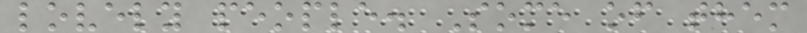lovely people. Some of them
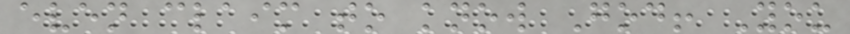even claim to know God! You
